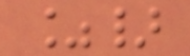%}
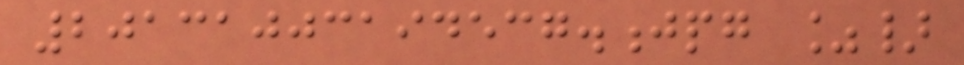20131003194537.jpg %}
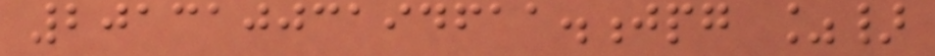20131003194611.jpg %}
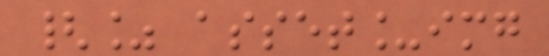{% asset_img
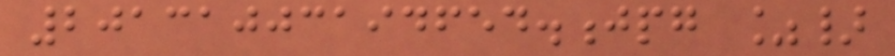20131003194654.jpg %}
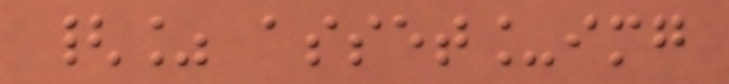{% asset_img
